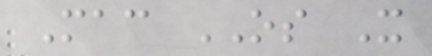Mac OS X
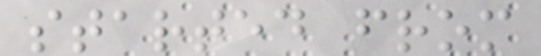started from
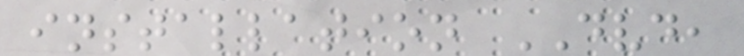installation DVD,
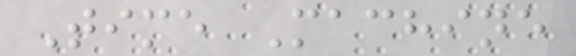Time Machine
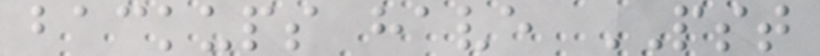backups have PST
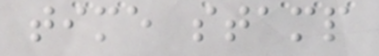time stamp
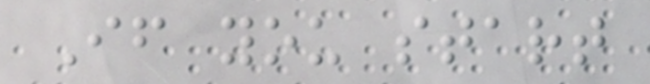If you start
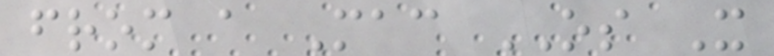from a Mac OS X
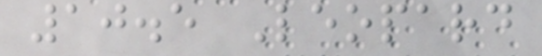10.5 Leopard
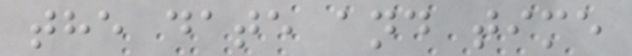the date and time
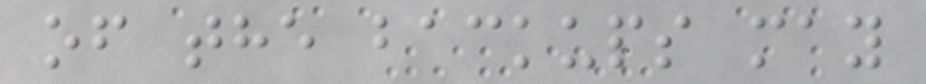of the backups may
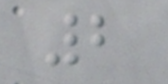2
